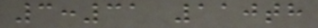3:31 110th
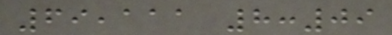69,111 8:09
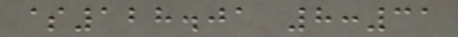$128.01 8:31
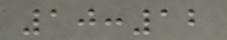10:12
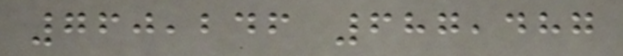760,246 687,487
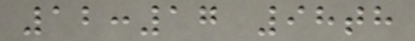12:17 98th
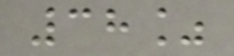38%
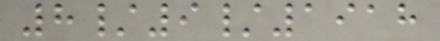8/9/1918
